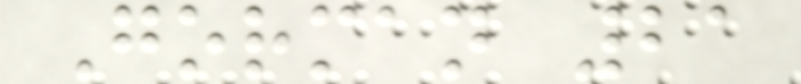Gorman 21
